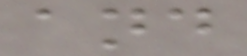and
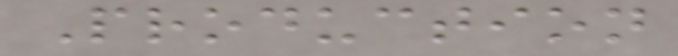Production
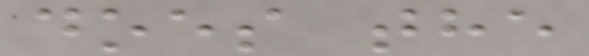does the
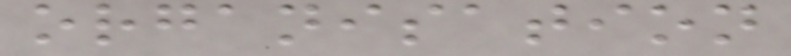organisation
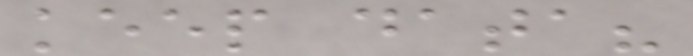keep data?
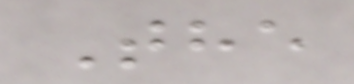The
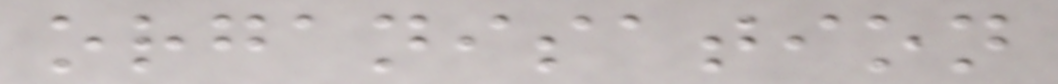organisation
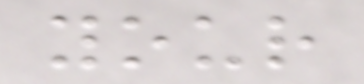your
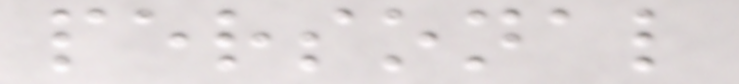personal
